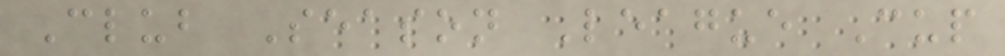Club Season League Cup
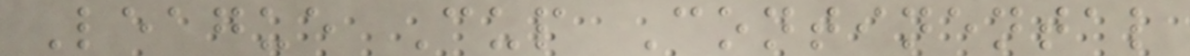League Cup Continental
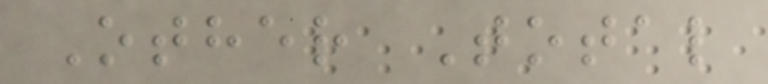Other Total
